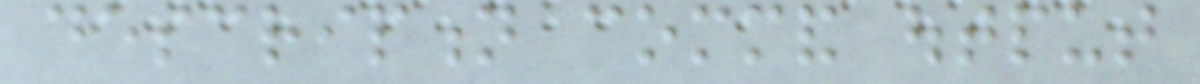description command output
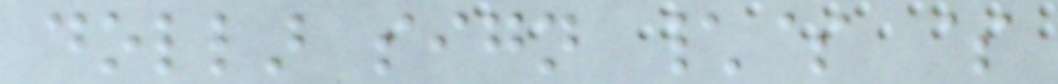dollar sign \$ $
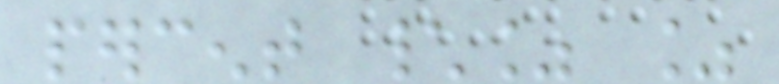percent \% %
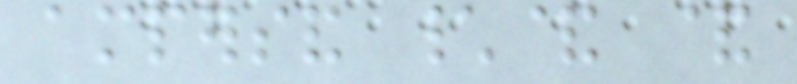ampersand \& &
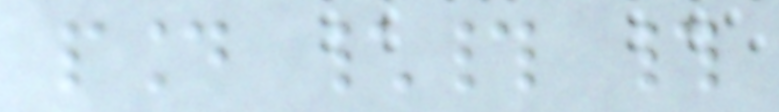pound \# #
